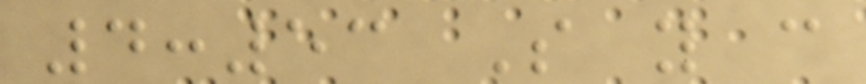4:53 So you can
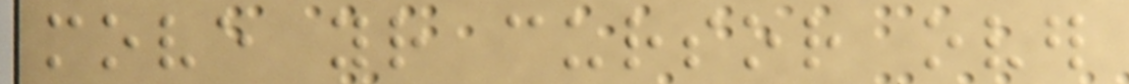move your cursor over
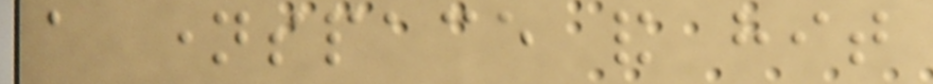a namespace and hit
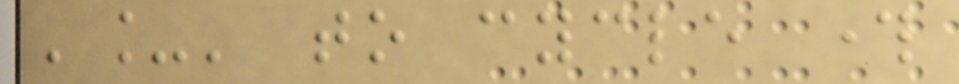'_' to cycle through
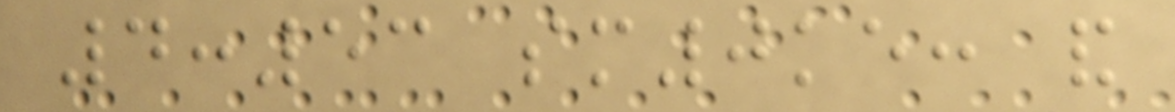4:53 sm0ke: and
